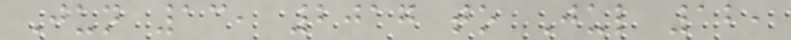Jun 13, 2017 to Jul 12,
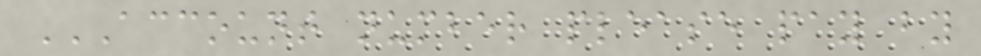ACCOUNT NUMBER PLEASE PAY BY
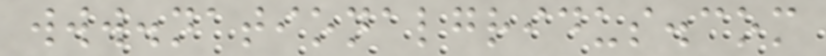www.nationalgridus.com
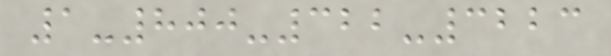1-800-322-3223
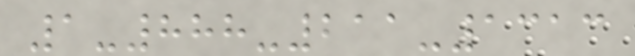1-888-211-1313
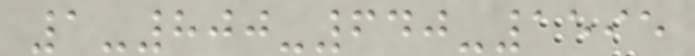1-800-640-1595
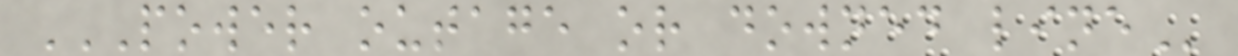POWER OUTAGE OR DOWNED LINE
